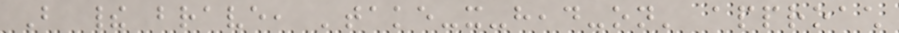But their brave, 'take-it-head-on' approach
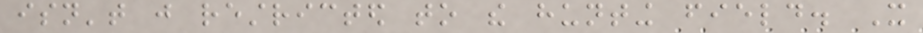isn't just restricted to the hunting field. It
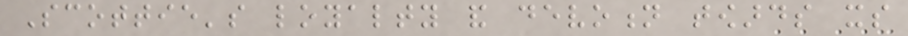Scottie's loyalty and devotion towards its
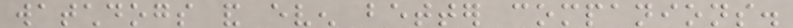watchdogs and even better companions.
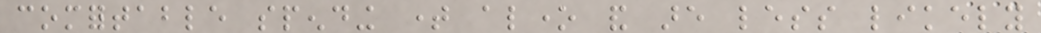comfortable spending time alone and are less likely
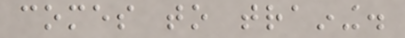comes to training.
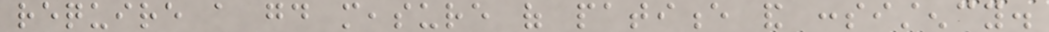require a good measure of patience and consistency.
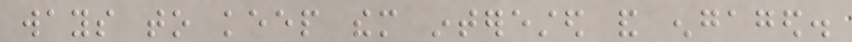ways to keep them interested and engaged.
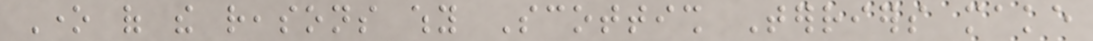One of the reasons why Scottish Terriers make
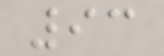93
